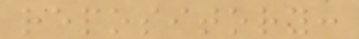repository:
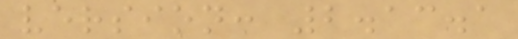version: 2.13.1
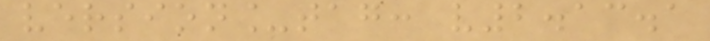version_tag: v2.13.1
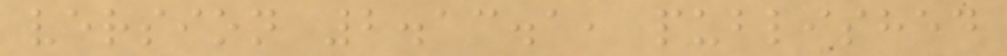version 2.13.1, published
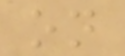on
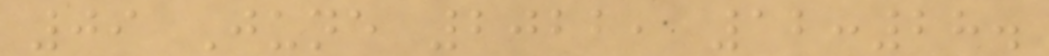09 June 2022, 12:28.
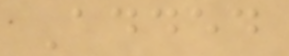Added
